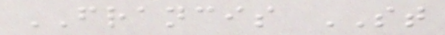FRANCIS ST
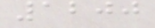1200
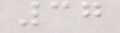37
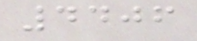4406
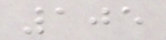105
